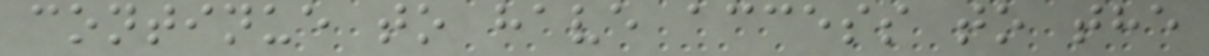continue to have access to the
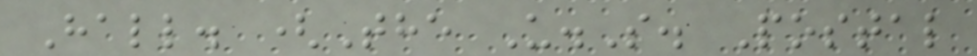Hall. (The U.S. Postal
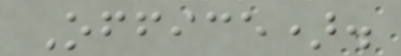Office).
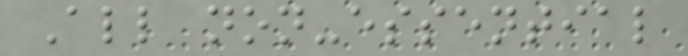All non-essential
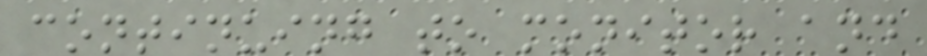continuing to monitor and
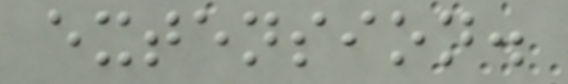extension.
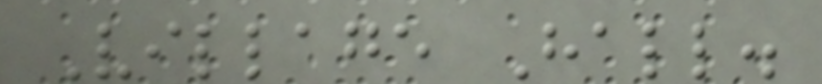Village Hall.
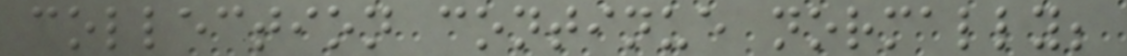collection continue normally;
